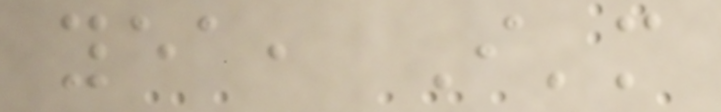yea, I'm
